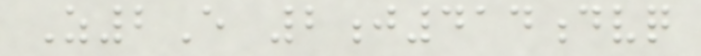Z2E 2j414dvq
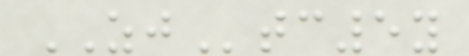ZJtc5y
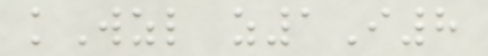kWzl z1I8
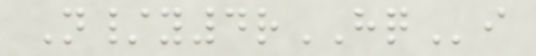N/y4rHQi
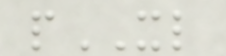pXL
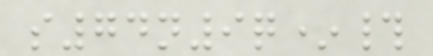s74n9q*#
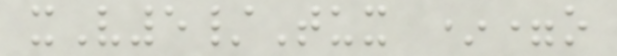xV5/Tux *=o
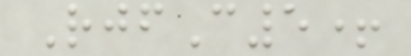RjfC5+
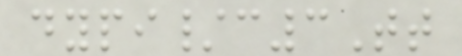dypi/c3Tt
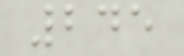245
